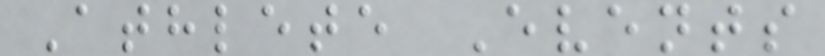Athlete Events
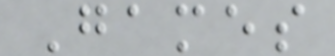Games
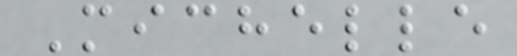Michelle
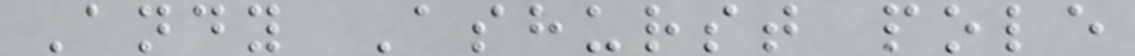Andy Ashurst pole
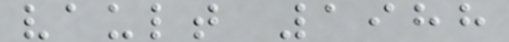vault 1988
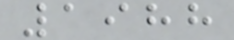1988
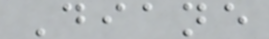Diane
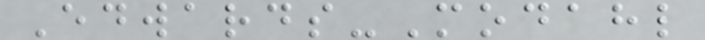Edwards-Modahl
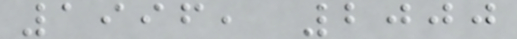1996, 2000
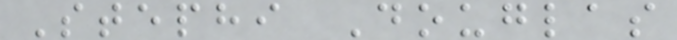Stephi Douglas
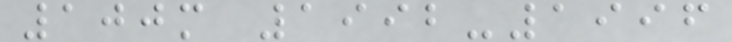100m 1992-1996
